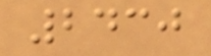2430
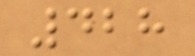428
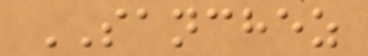SANCHEZ
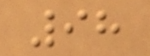98
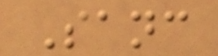Sanc
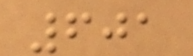601
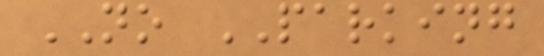NO PARKING
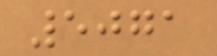5071
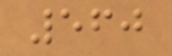560
